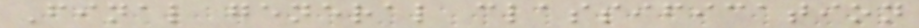Final general classification
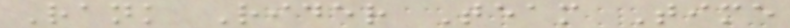Rank Rider Team Time
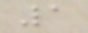1
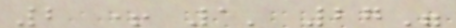2 + 1' 27"
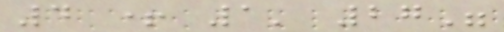4 + 1' 27"
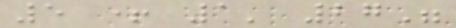5 + 1' 27"
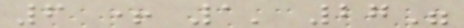6 + 1' 27"
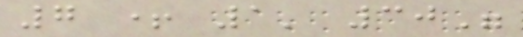7 + 1' 30"
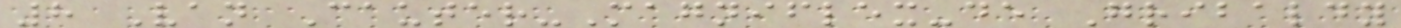8 Van Cauter-Magniflex-de Gribaldy
